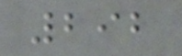292
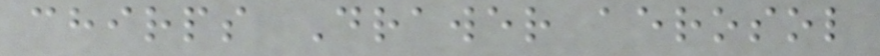chirps Drawer aerosol
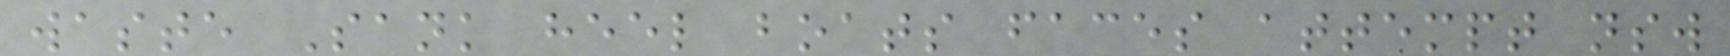waste Sank heel boats faces attempt nsw
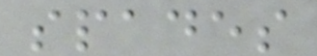spades
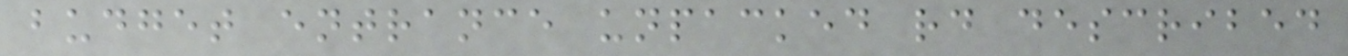budget entrance unpacked rd described
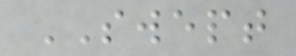SWEPT
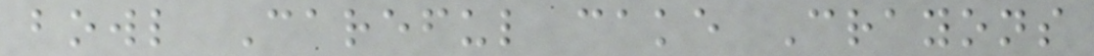bowl Careful cake Crayons
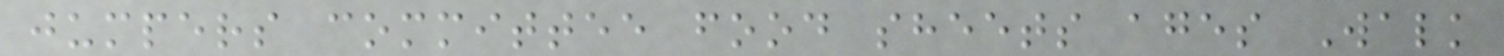jumpers committee food sheets ages Walk
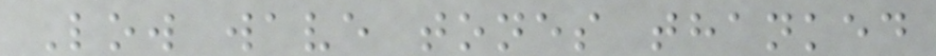Low wave tones thanked
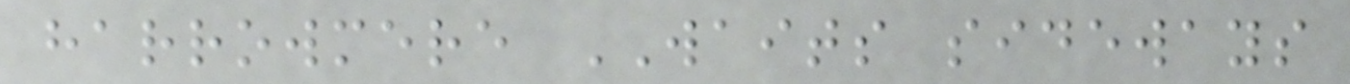harrowmere WAITS sideways
